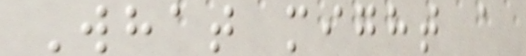What might a
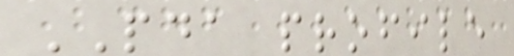PDA profile
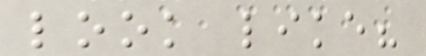look like?
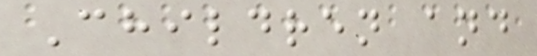Children and
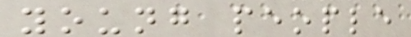young people
